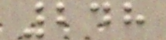248
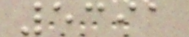5391
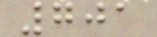701
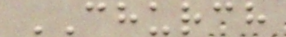CHURCH
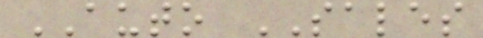AUTO SALES
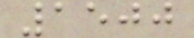1500
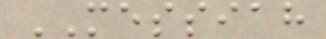MESSIAH
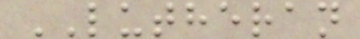LUTHERAN
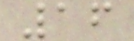16
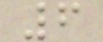6
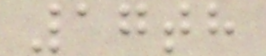17th
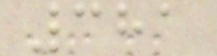381
